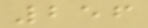256
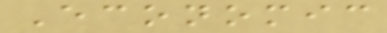Economic
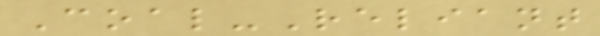Coal-Reliant
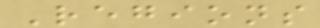Regions
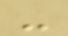-
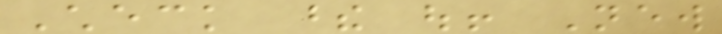Check these out! New
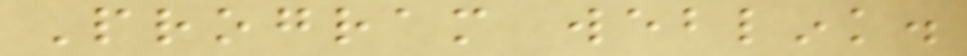Program weblink.
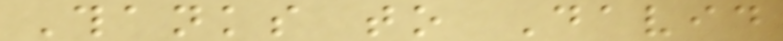Thanks to David
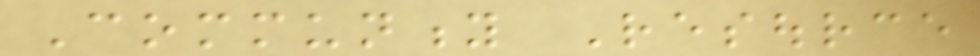Community Resource
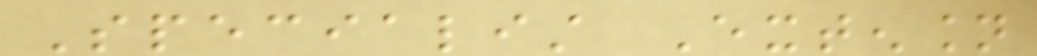Specialist Extension
